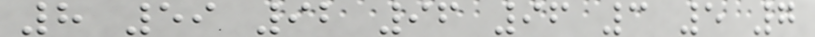8 59 92 96 96 3 5 7
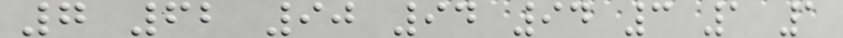7 62 90 94 94 3 1 1
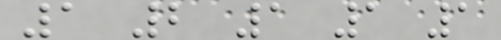1 2 1 1 1
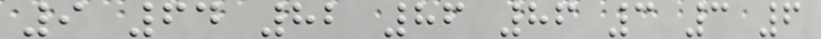9 64 82 86 86 3 3 6
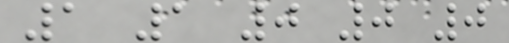1 1 0 0 0
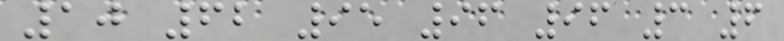10 62 95 96 96 3 6
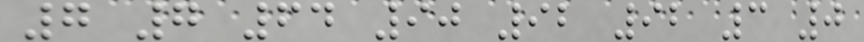7 7 64 90 92 92 3 0
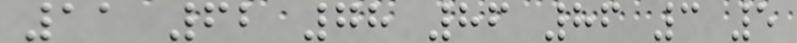11 62 78 86 86 3 5
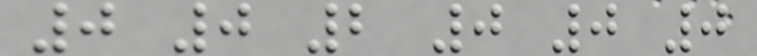0 0 2 0 0 0
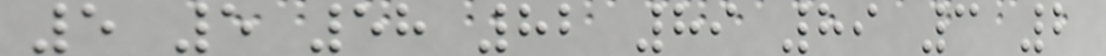5 5 58 82 89 89 3 2
